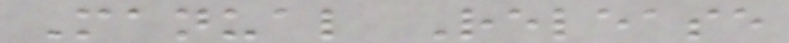Manual Release
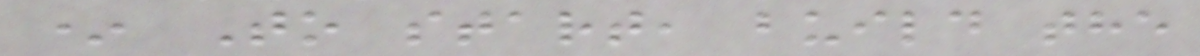* To start, build the
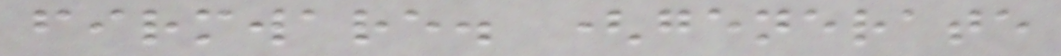firmware. (generate
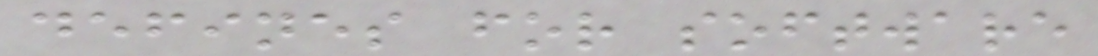defines for software
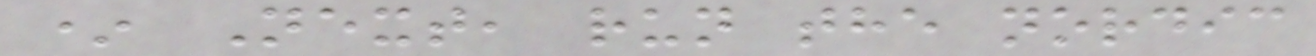* Next, run the nordic
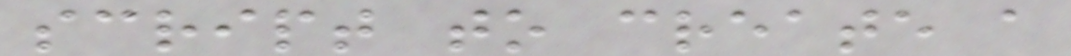script to create a
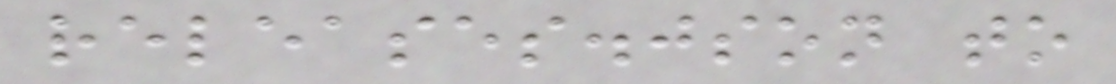releases.json to
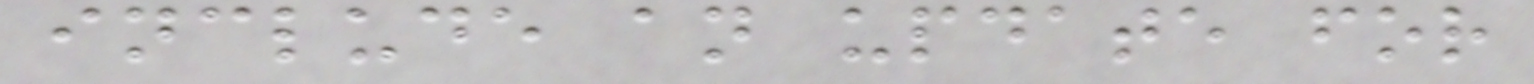include an update for
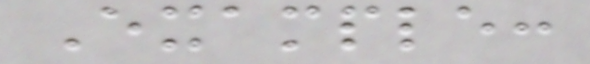Example:
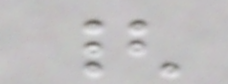{
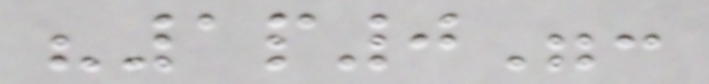"1p0":
